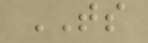TS
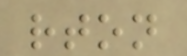rton
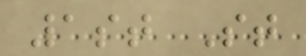1st St
